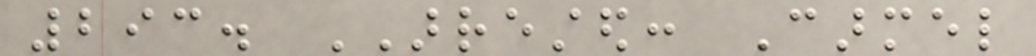293. ARRESTED: Carmel
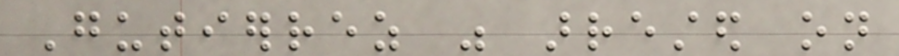Gutierrez was arrested on
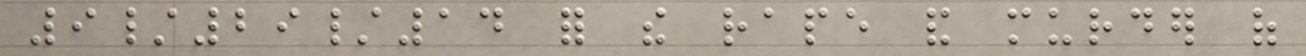9/29/14 for the rape and murder of
